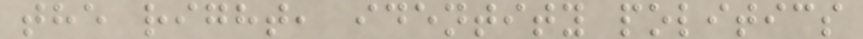the right, identity politics
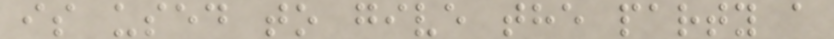is used to give the party a
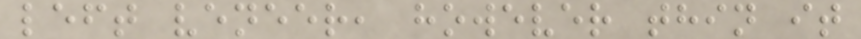left veneer, however thin it
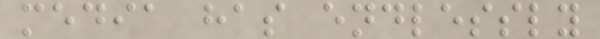media has endlessly
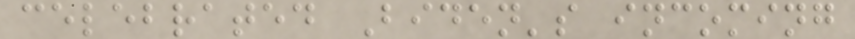celebrated Biden's incoming
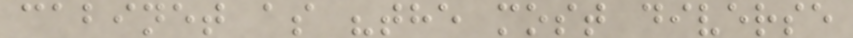cabinet as "the most diverse
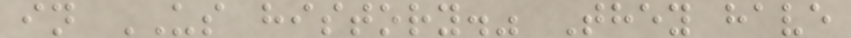in US history." They have
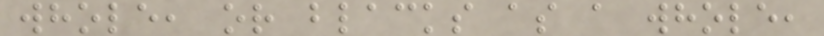whole, or blacks as a whole,
